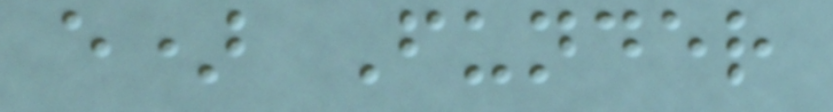e) Funder
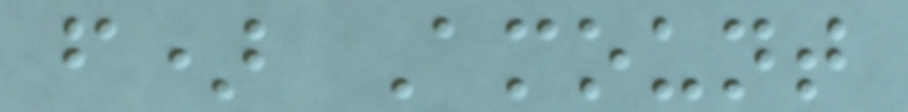f) Amount
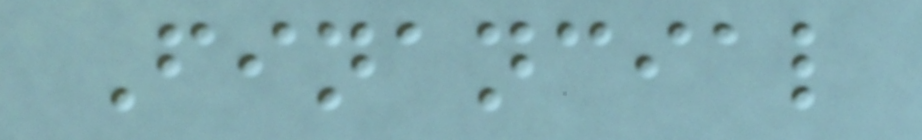Financial
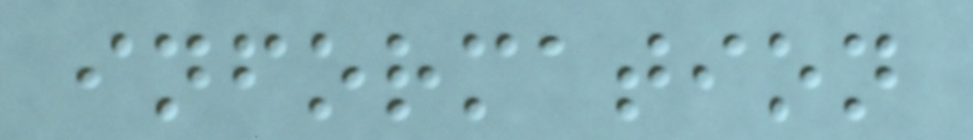information
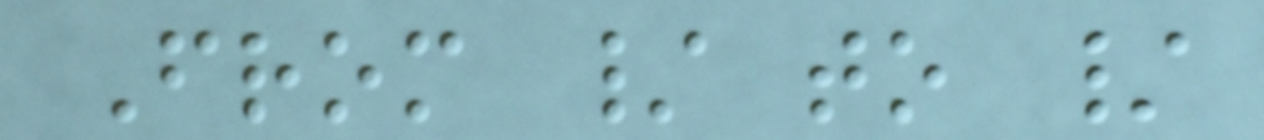From / to /
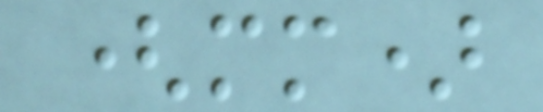(mm)
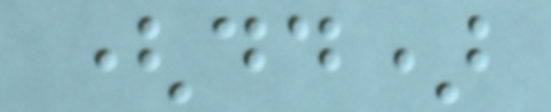(dd)
